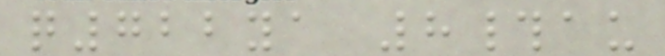q722ya 8#au
